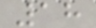18
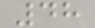48
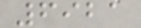6921
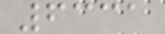6331
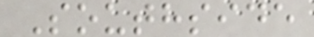Southside
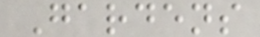Gardens
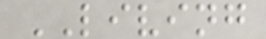LIVING
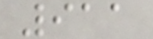911
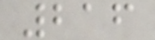216
